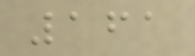161
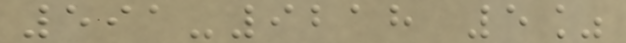591-9218 5%
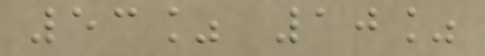53% 10%
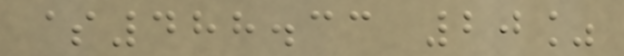$488.33 20%
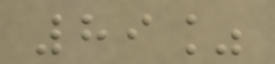89%
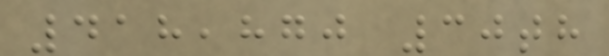418,870 30th
